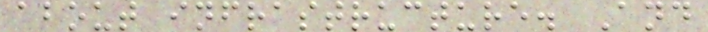about infrastructure. And
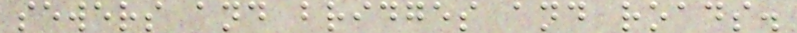sewers and bridges and roads.
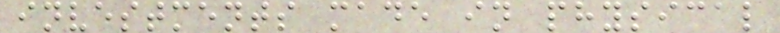investments made in physical
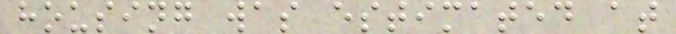housing was estimated at
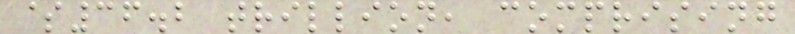$36.2 trillion, comprising
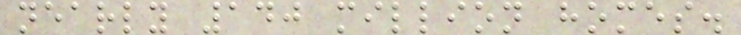nearly 140 million homes.
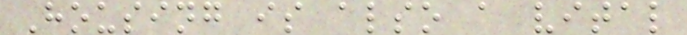Housing is also a vital
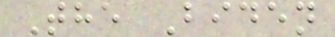The Biden
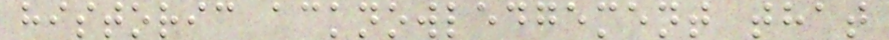historic acknowledgement that
